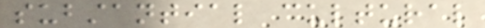substantial cultural
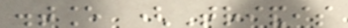distance (Triandis
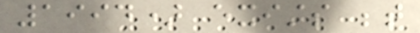1994) exists between
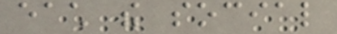each the social
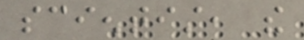scientist, the
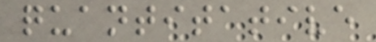quantitative
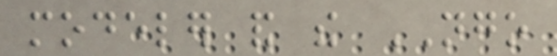modeler and the NGO
